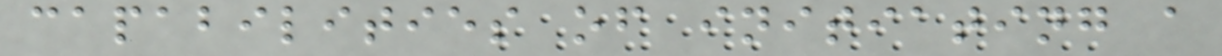capabilities of initiating a
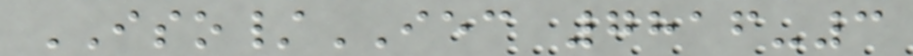ISO/IEC 7816-3
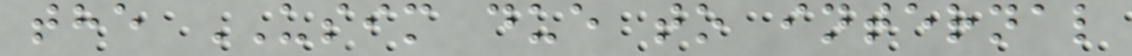the USIM due to internal
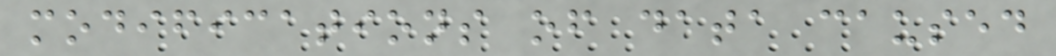modifications of data caused
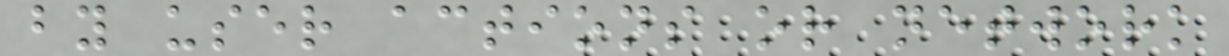by user actions or network
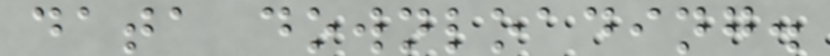data downloading.
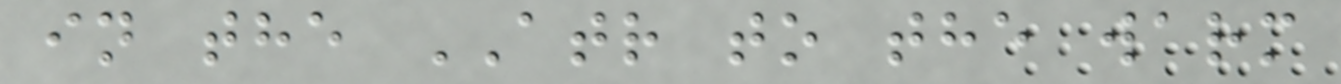in the ATR to the warm
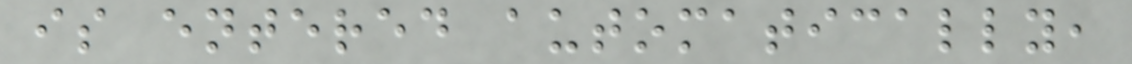is entered automatically,
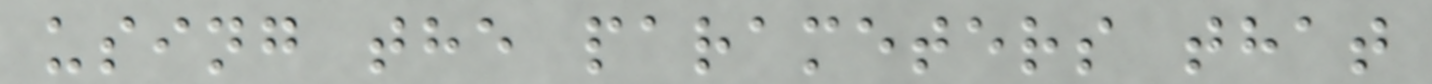using the parameters that
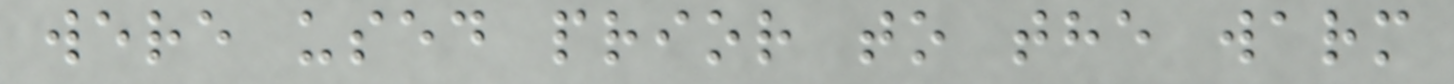were used prior to the warm
